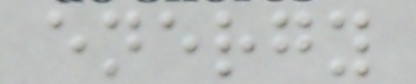energy
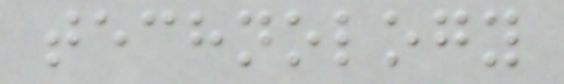technology
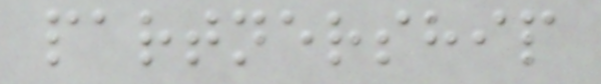partnership
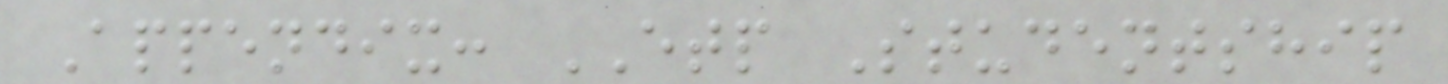Appendix: ETP Studentship
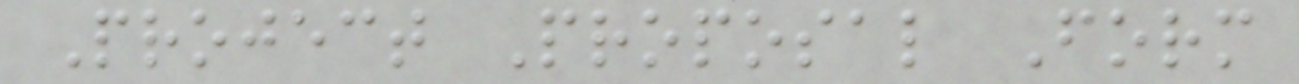Project Proposal Form
